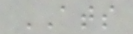ATS
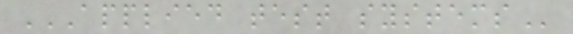APPLIED TEST SYSTEMS
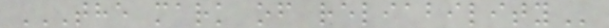THE MARK OF RELIABILITY
